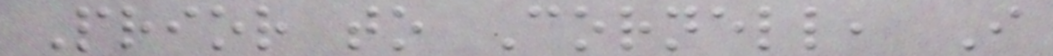Prior to Cornell, I
